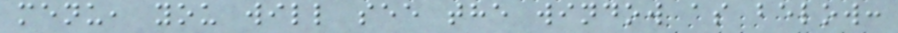menu, you will see the window as below:
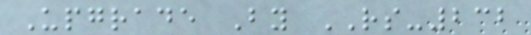Upgrade By RS-232
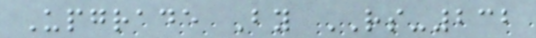Upgrade By RS-232
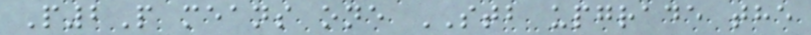P2P means one STB upgrade the
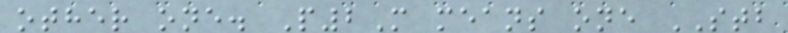other one. P2M means one STB
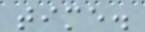time.
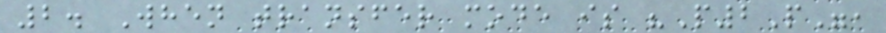2. When transfer mode is "P2P",
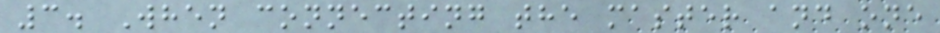3. When connecting the master and one
